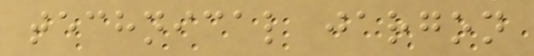technical jargon
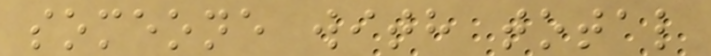someone with total
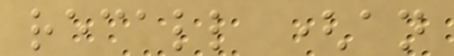recall (an
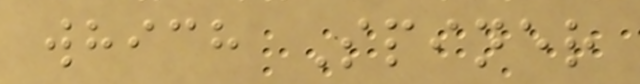which Spiner
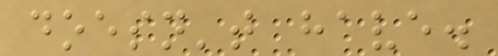doesn't have.
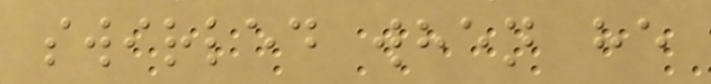swirled when he
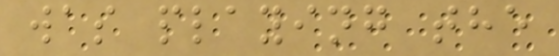was playing the
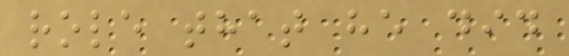role that he did
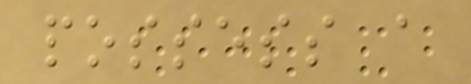possess a
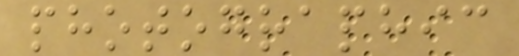photographic
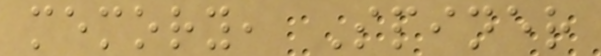memory, Spiner
